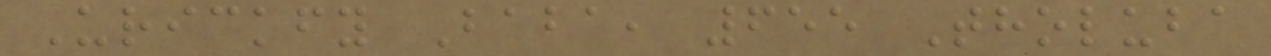Urickfy Baba, 655 Tholuba
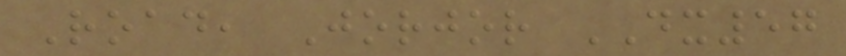Road, Jorjor DX57
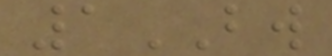1BW
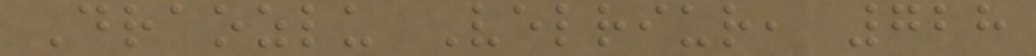Draozlu Velriur, 728
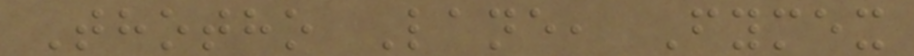Thotho Lane, Fymex
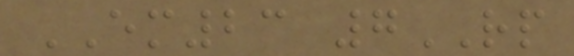EM23 7RP
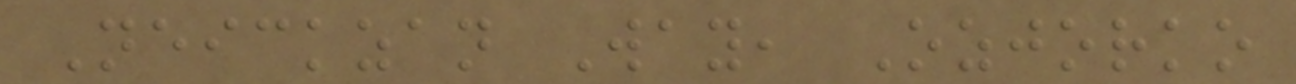Neickzan Way, Ozjorko
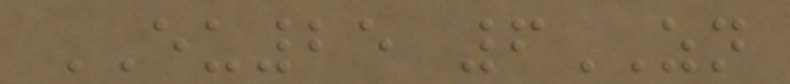EU25 6ZN
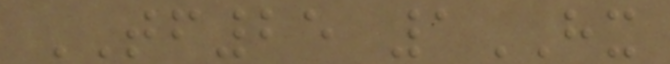TF25 1HX
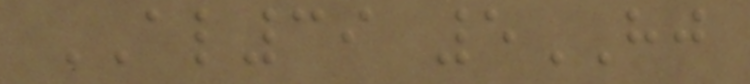AL39 5HJ
